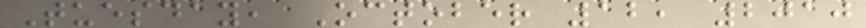Tuesday, October 12, 2010
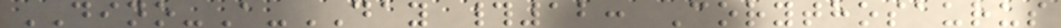DINO-A-DAY #12: Corythosaurus
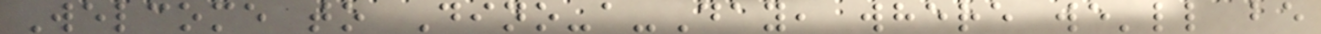Welcome to Dino-a-Day, where we'll be
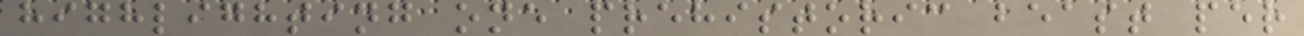highlighting one prehistoric beast per
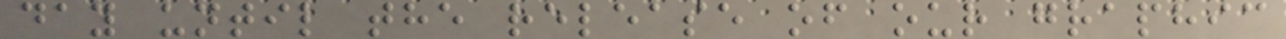day until the release of our graphic
